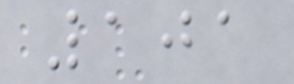101
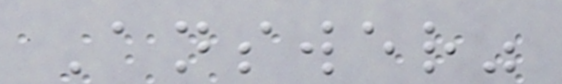Answer"
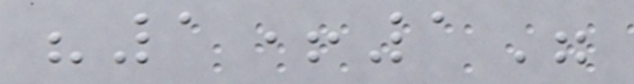"1+1"
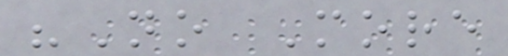"No More
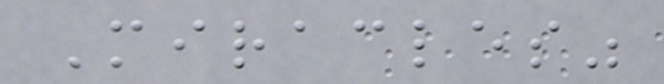Miracles"
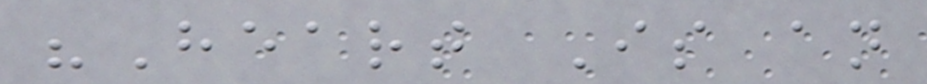"Heart Is an
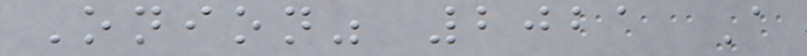Onion" 2021 A
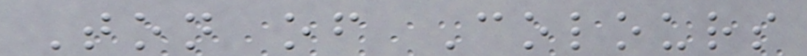Ton of Colours
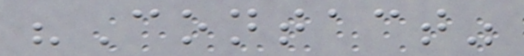"Contact"
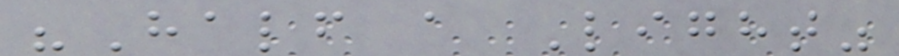"Half a Light"
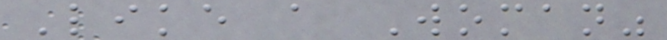Like a Woman"
